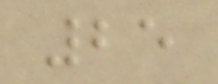25
